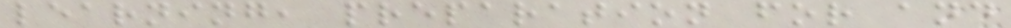learning, preparation for and
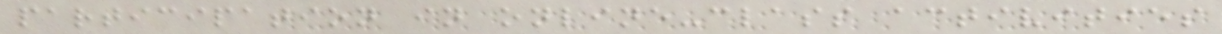participation in online-class activities
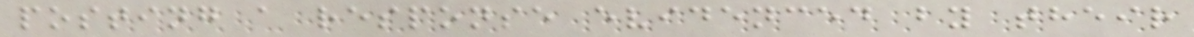posting a response evidenced by their
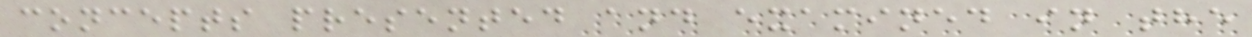concepts presented and examined in the
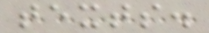texts.
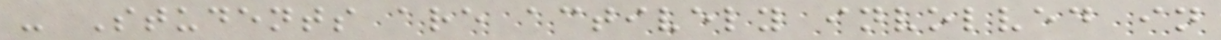- Students are actively involved in
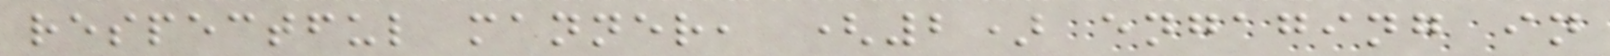respectful manner, (2) engaging in
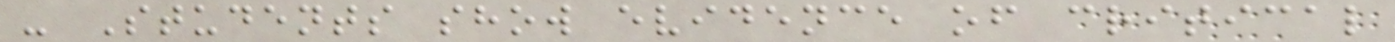- Students show evidence of critical
